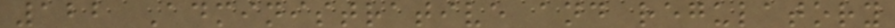122 Administrative and regulatory
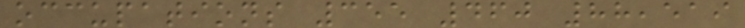occupations 355 460 88,519
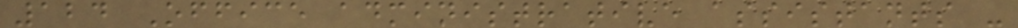124 Office administrative assistants -
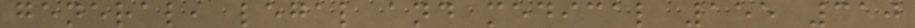general, legal and medical 155 310
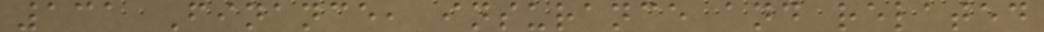131 Finance, insurance and related
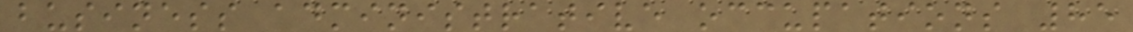business administrative occupations 85
